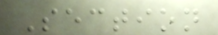Section
